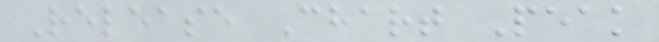Release Chart Peak
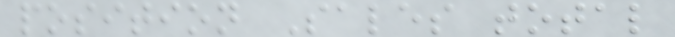position Sales total
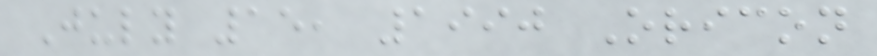July 15, 1990 Oricon
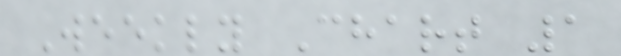Weekly Chart 1
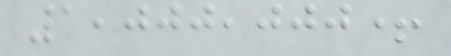1,000,000+
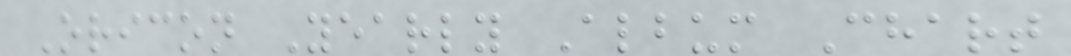Oricon Yearly Album Chart
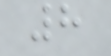8
